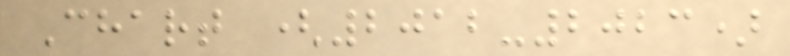Chart (2012-2023)
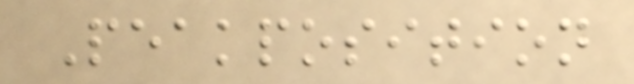Peakposition
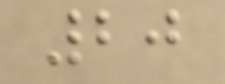20
